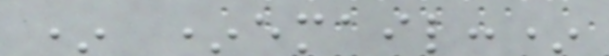* *email:*
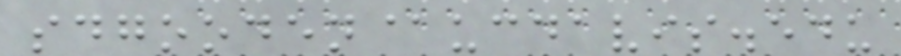sdgooden@ucdavis.edu
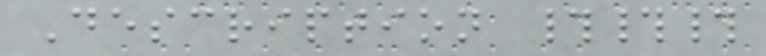Description ###
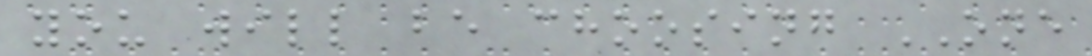you will be choosing ONE
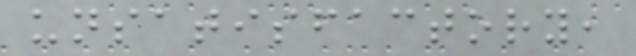unsatisfactory,
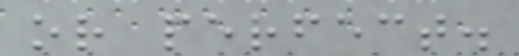or perfect.
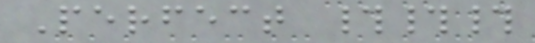Perfect ###
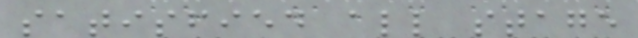satisfied all stage
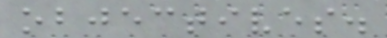objectives.
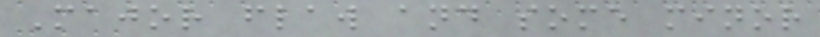Major flaw and some minor
